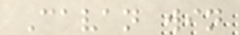Cavan win
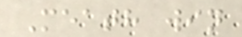Meath win
